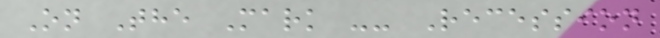On The Mark -- Recession
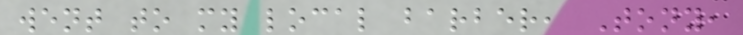went to my local barber, Tony,
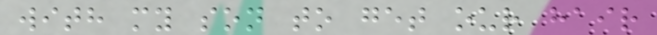with my son to get our hair
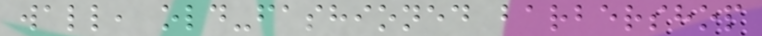wall, old-fashioned barbershop
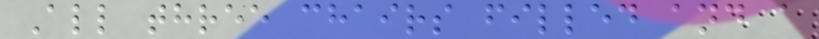All three chairs filled and a
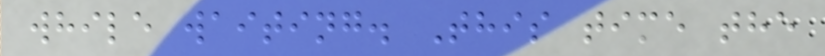while waiting. This time the
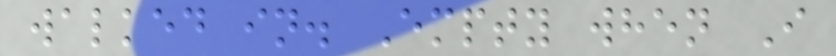walked in. Empty when I
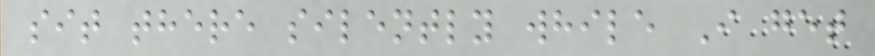sit there silently while I get
